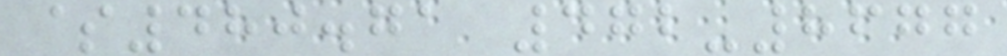$480.71 472-8677
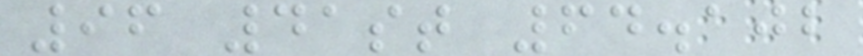96 41st 64.102
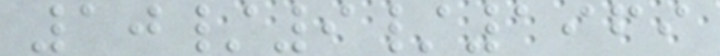10/9/1969
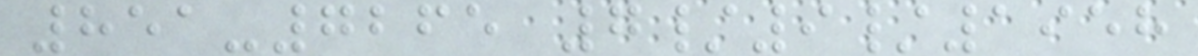851-7265 7/9/1958
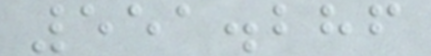551.286
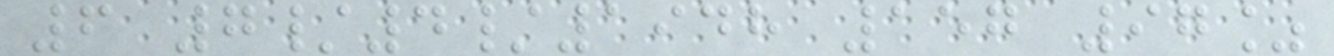6 7/4/1948 157 97%
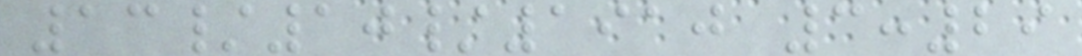13/10/1910 3:29
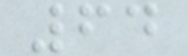64
